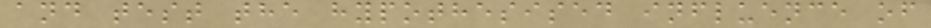and test the hypothesised influence of
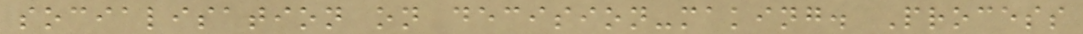socialisation on decision-making. Process
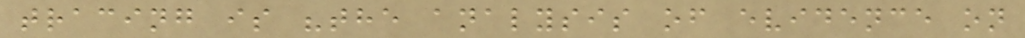tracing is "the analysis of evidence on
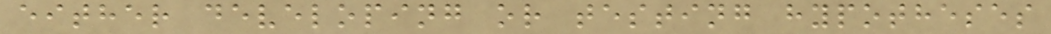either developing or testing hypotheses
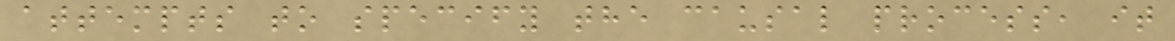attempts to specify the causal process, it
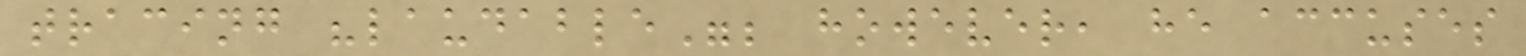tracing "laudable"; however, he accuses
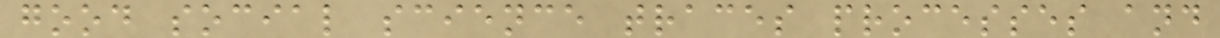good social science traces processes and
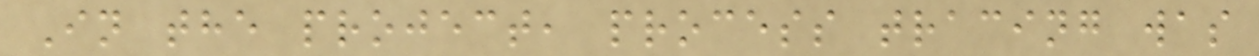In the project, process tracing was
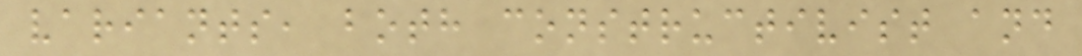variants, both constructivist and
